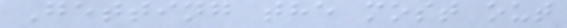Getting the most out
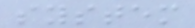system
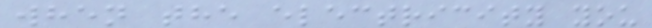when the electricity you
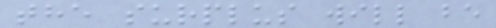the surplus will be
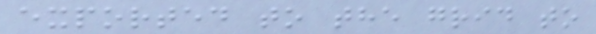exported to the grid to
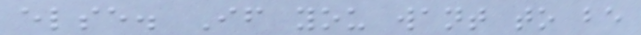else. If you want to be
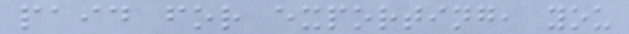paid for exporting, you
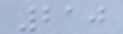210
